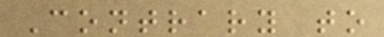Contrary to
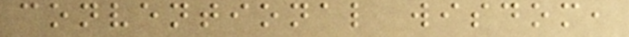conventional wisdom,
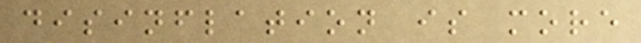disinflation is more
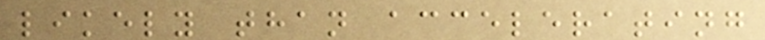likely than accelerating
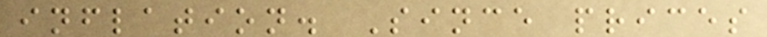inflation. Since prices
